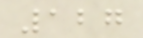127
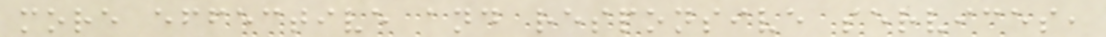more effective and responsive services,
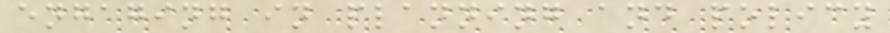engaging in planning and policy
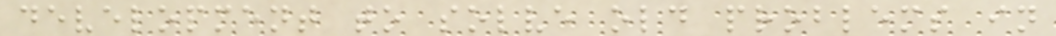development to solve old problems in
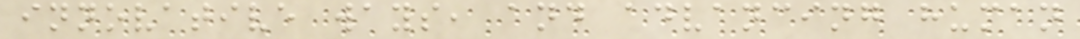innovative ways, and advancing human
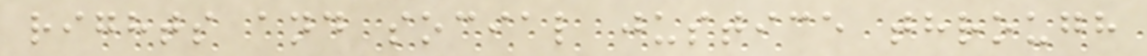rights and social justice through
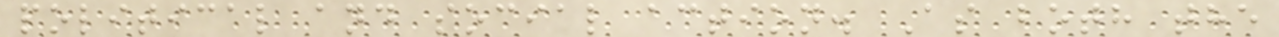political and social action. As both the
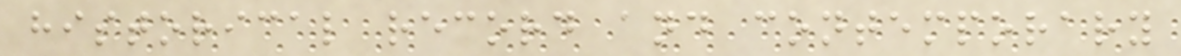historical record and contemporary
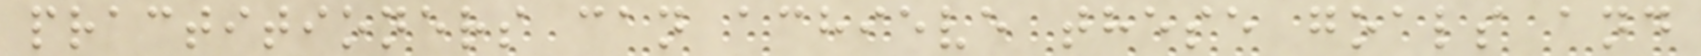practitioners can achieve these goals and
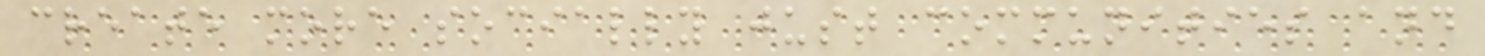create more socially just communities and
